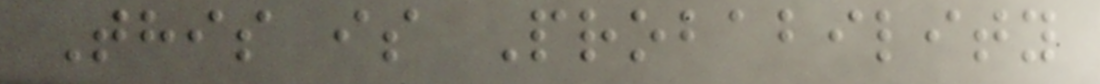This is Probability
